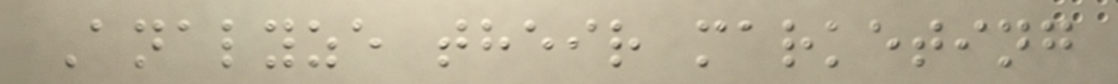Analyze their marketing
